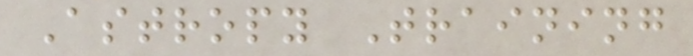Astropy Training
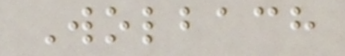Wolbach
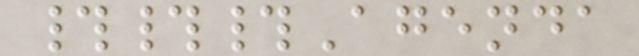###Agenda
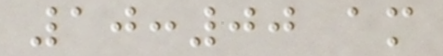10:00 am
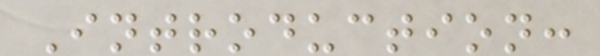Introduction:
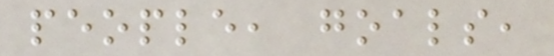people, goals,
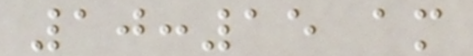10:15 am
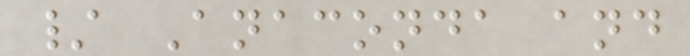/ Anaconda and
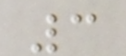3
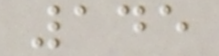145
